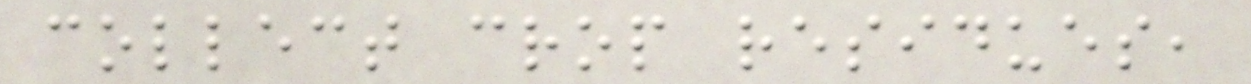collect crop residues,
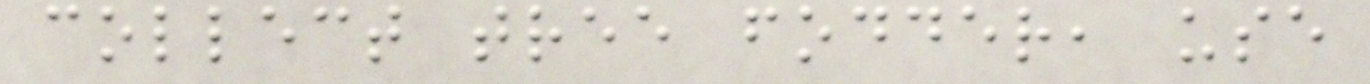collect tree fodder, use
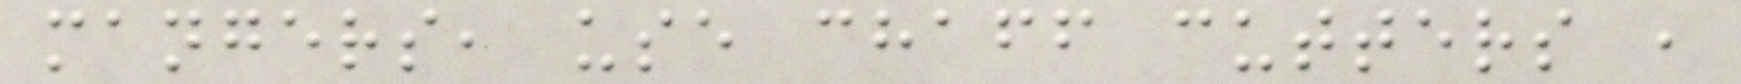mangers, use chaff cutters ,
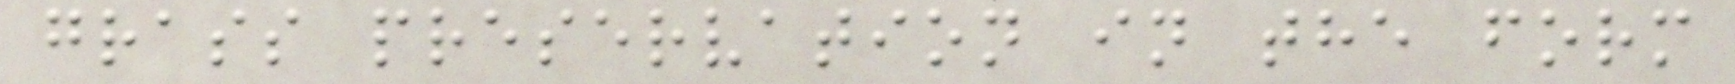grass preservation in the form
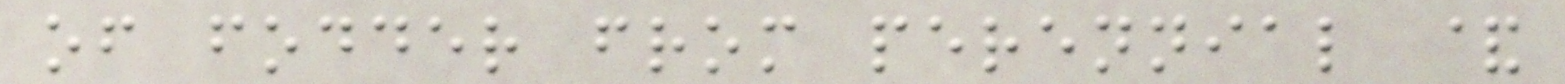of fodder from perennial &
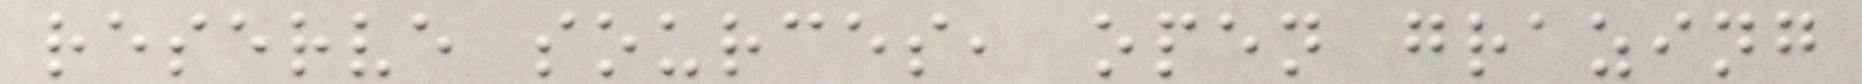reserve sources, open grazing
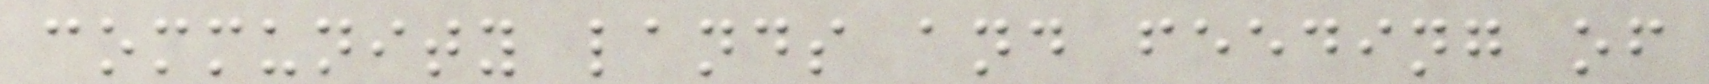community lands and feeding of
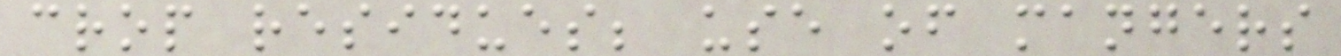crop residues; use of mangers
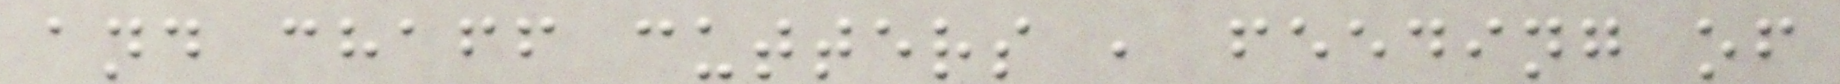and chaff cutters , feeding of
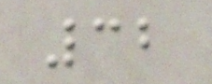32
